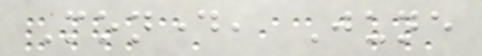Monday, June
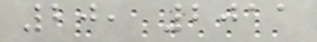20, 2011
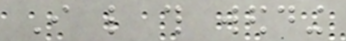I like this wedding
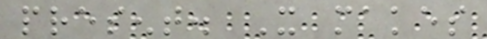present. It makes
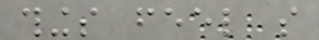things feel so
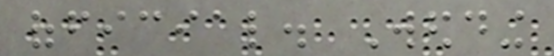official. Wedding
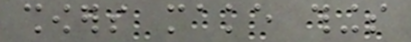showers make things
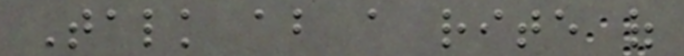Talk about a rite of
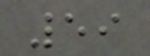59
